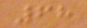68
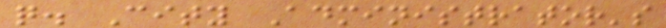q. City Administrator's
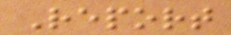Report
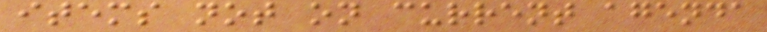items not on current agenda
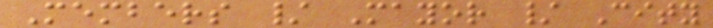Members / Mayor / City
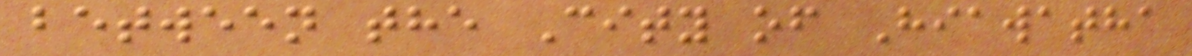between the City of Hiawatha
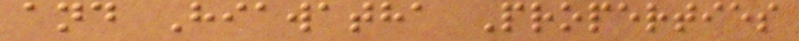and Hiawatha Properties
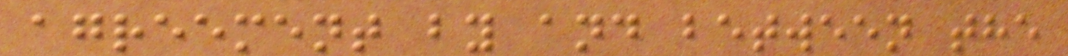agreement by and between the
